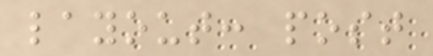layout: post
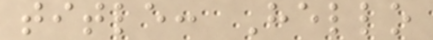title: Hello
